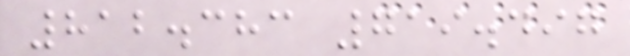812.383 719.497
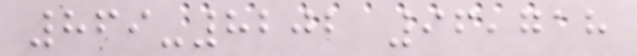869-8202 96,718
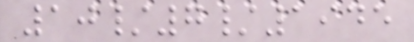10/7/1945
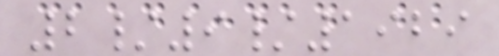2/9/1929
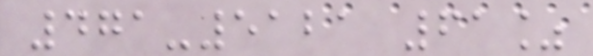471-5121 61%
